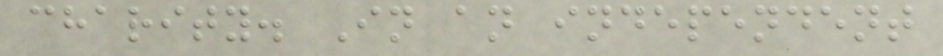charity. In an independent
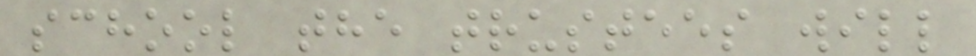school the trustees will
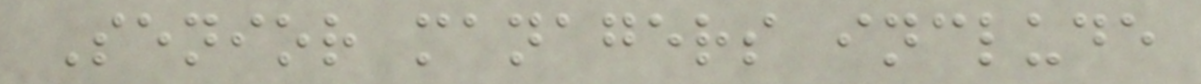Senior managers include
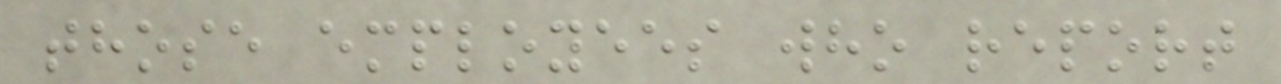those employees who report
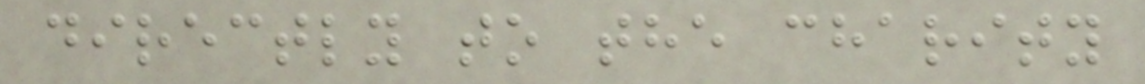directly to the charity
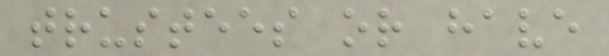trustees or have
